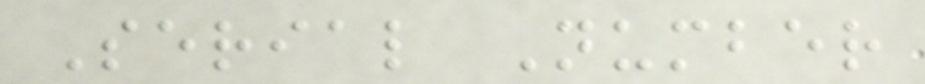Serial Number
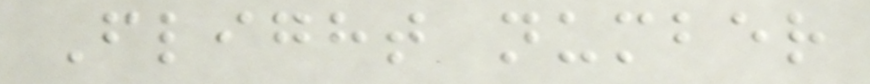Flight number
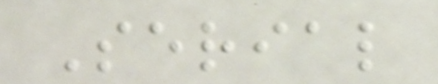Serial
